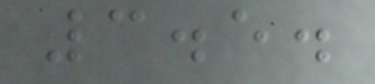3.5.
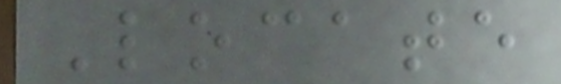Locate
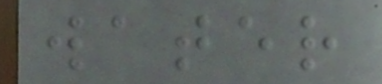water
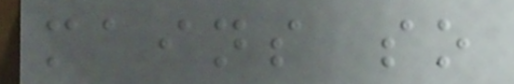mains so
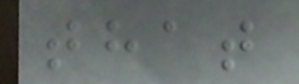that
